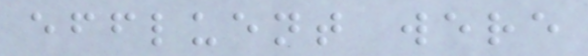effluent were
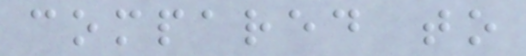compared to
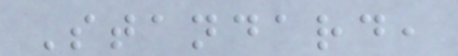Standard,
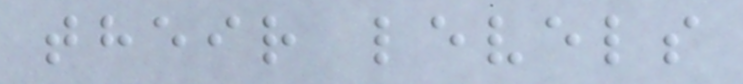their levels
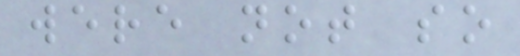were not so
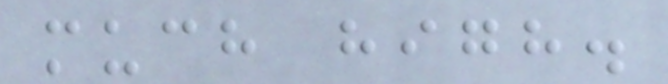much high.
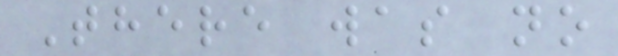There was no
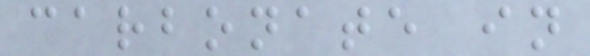carbonate in
